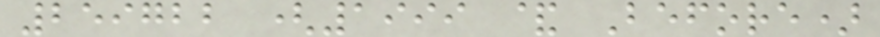259722 (1999 & Before)
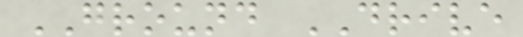GROUND DRIVE
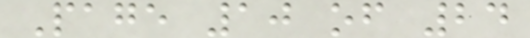Page 10 of 24
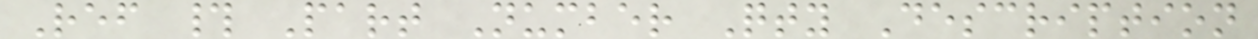Ref # Part Number Qty Description
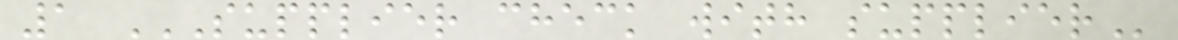1 SUPPLIER CHECK WITH SUPPLIER
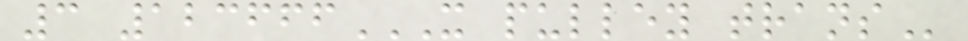3 123666X PULLEY TRANS
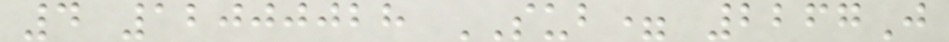4 12000028 SUB= 2267J
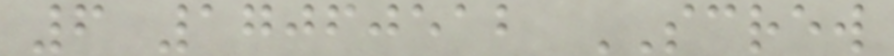6 17060512 SCREW
